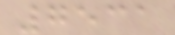7531
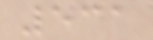531
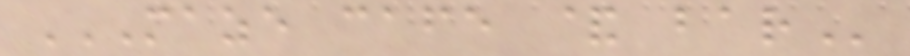MAZE CAFE & BAR
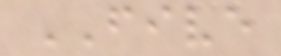FIVE
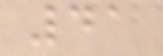41
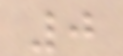0
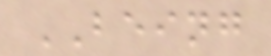BEING
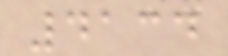4134
